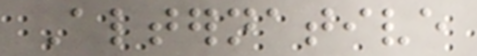Alternative
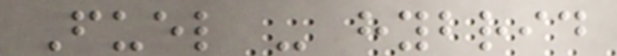Fuel - hybrid
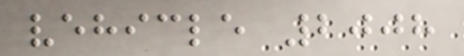vehicle 2008
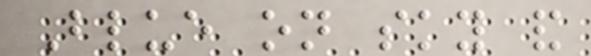Blue on sky and
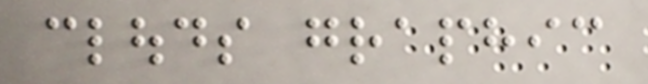clouds graphic
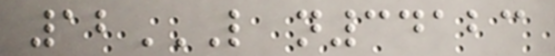12L N34123
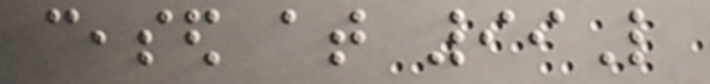ceased at 99L
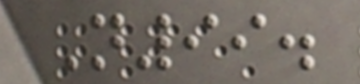N99.
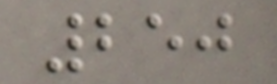250
